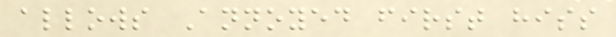allows Annoyed first hiss
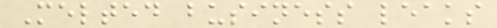Melted business leaks
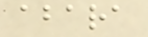abara
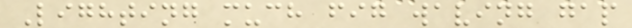Lighting much fig waving gap
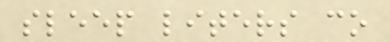sleep liters co
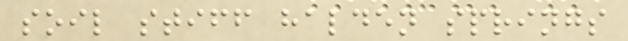soil stiff halden springs
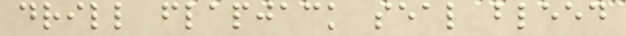drill flapjack seal bleed
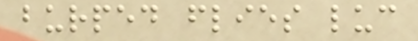burped flies luc
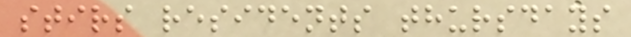stirs residents thursdays
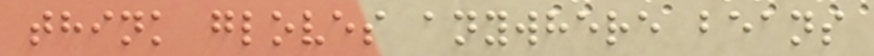think gloves anywhere beans
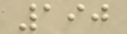190
